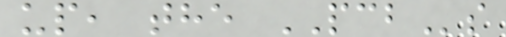up, the PCBs
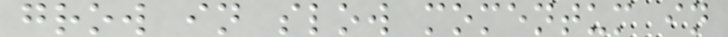grow in slow momentum in
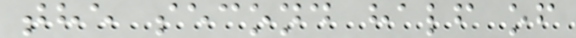the second half of
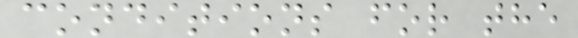conditions for the
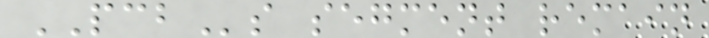PCBs segment remain
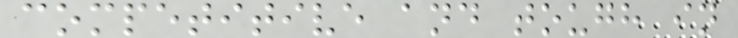competitive and tough in
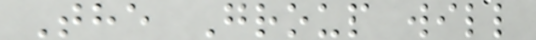The Group will
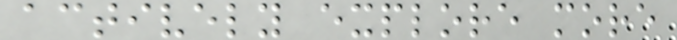actively explore more
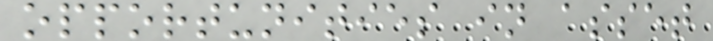opportunities in asset
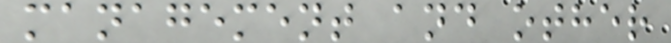management and other
